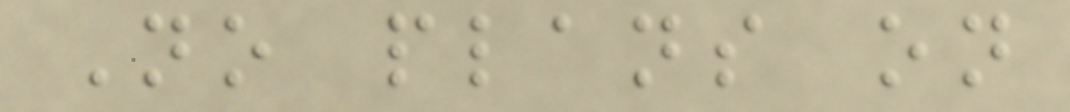No plans on
